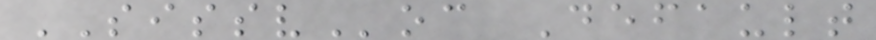SISSVoc Default
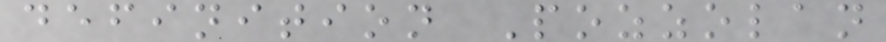definition Pozzolan
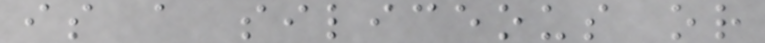is a siliceous or
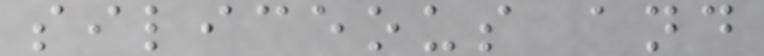siliceous and
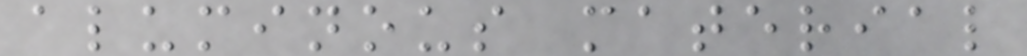aluminous material
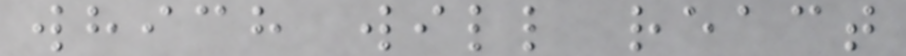which will react
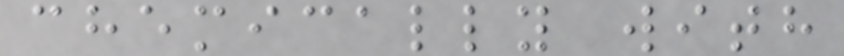chemically with
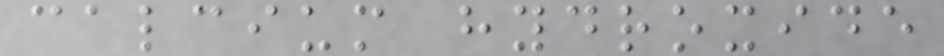calcium hydroxide
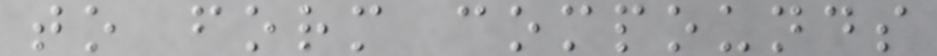to form compounds
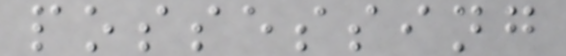possessing
